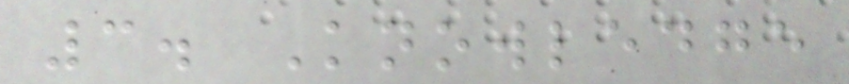3. Knowledge
